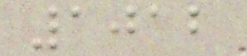1012
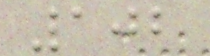102
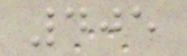405
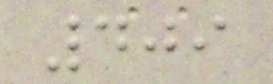409
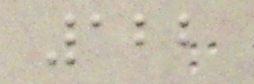122
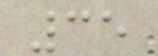35
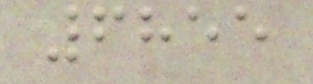6855
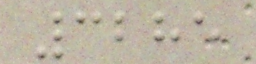3285
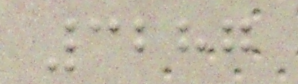3287
